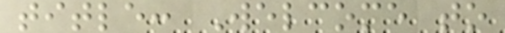title: Welcome to
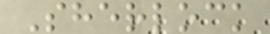Sherlock
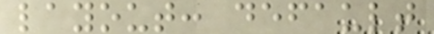layout: default
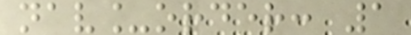nav_order: 1
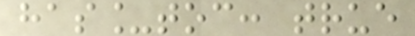has_toc: true
